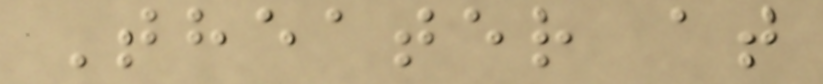Theater at
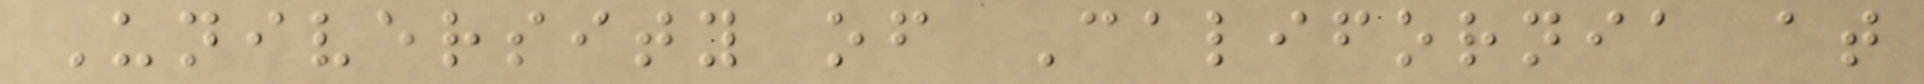University of California at
